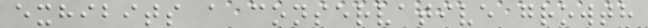exhibits a conservative growth
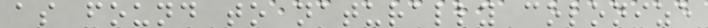as found to naturally colonize
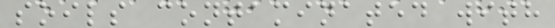soils contaminated with
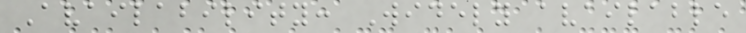Availability: Widely available
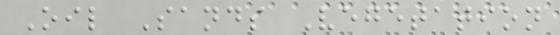Oil Sands Vegetation
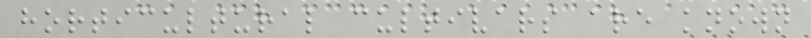horticultural cultivars are known
